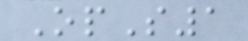OpS1
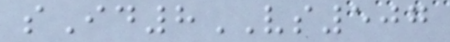sId8VS507
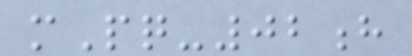mPq-02h
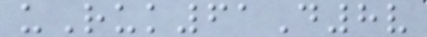uRuk61D8v
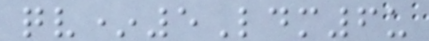qv*5Ldm6u
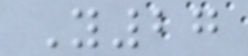Y27
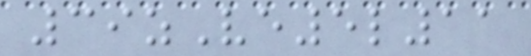39zVe5l11
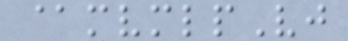@mvmlpVj
